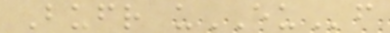Bufr uEUf
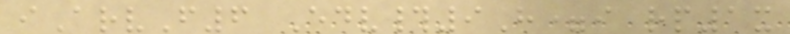iArvF6 Edv#9H=i rp1x
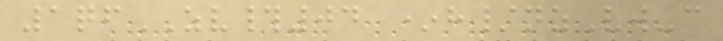1qfZV#04 *h/nzVw-c
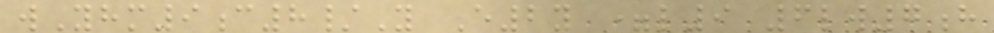wYhm9c8/Y E2y =l9 6lw7h
